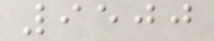9500
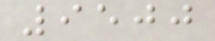9500
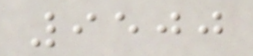9500
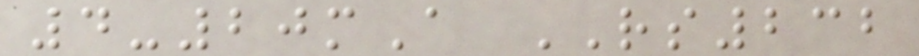4-20mA RS232
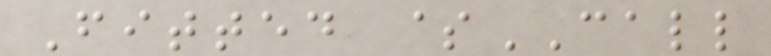Fitted $CALL
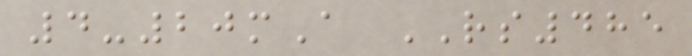4-20mA RS485
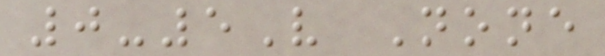0-5V None
